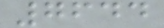7644
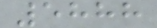5888
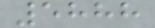5888
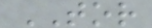TOR
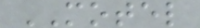MOTEL
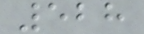528
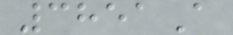3851A
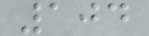104
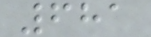681
